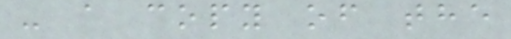- a copy of the
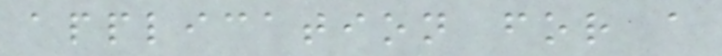application for a
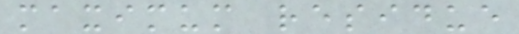maximum residue
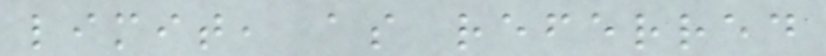limit, as referred
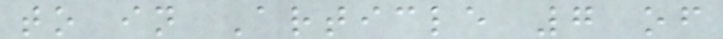to in Article 7 of
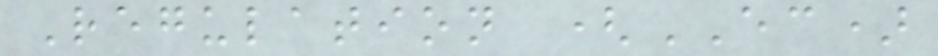Regulation (EC)
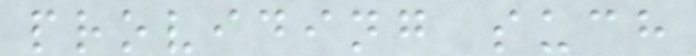providing such
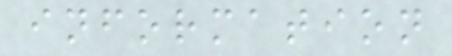information
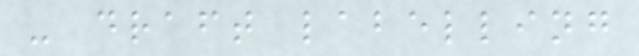- draft labelling
